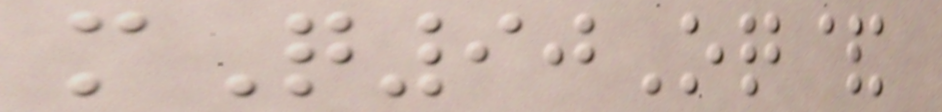mQ90Oq&
